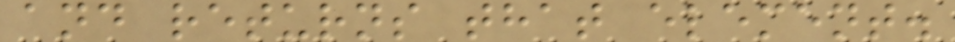and returns that element.
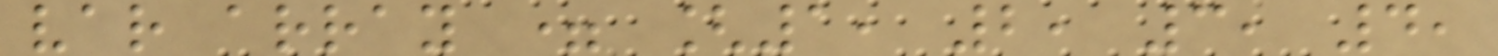var array = [1, 2, 3, 4,
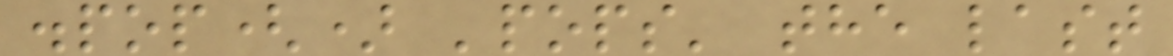.pop() 'pops' the last
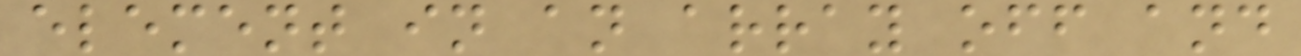element in an array off and
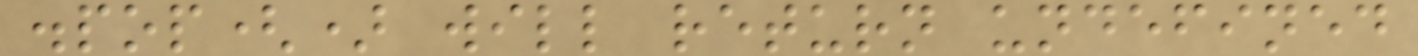.pop() will return undefined
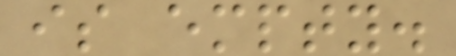is empty.
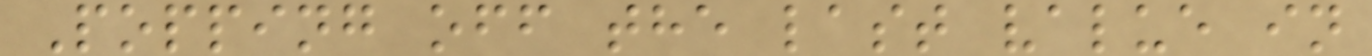Popping off the last value in
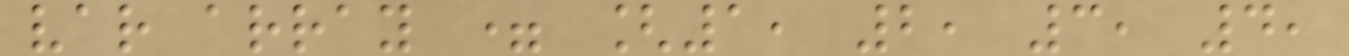var array = [1, 2, 3, 4,
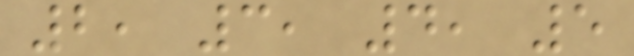2, 3, 4, 5
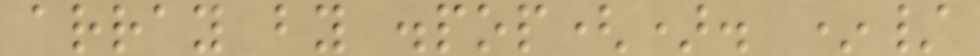array by .pop(). */
